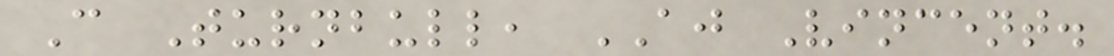C Turnbull, AJ Vincent.
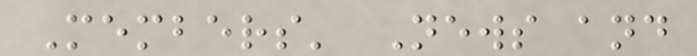Members' News and
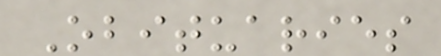Obituaries
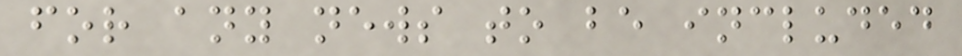for any news to be included
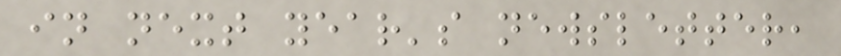in next year's newsletter,
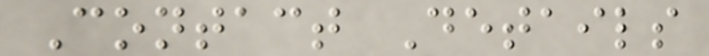Contact Details
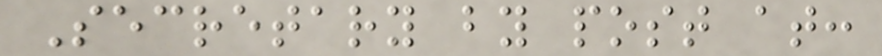Secretary by post at:
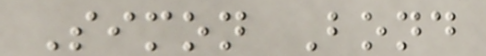Simon Bond
